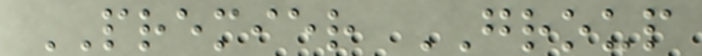PREMIER GROUP
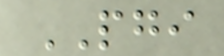PGI
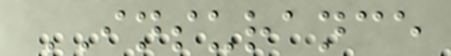INSURANCE
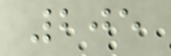205
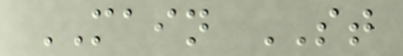MAIN ST
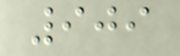909
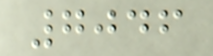7046
